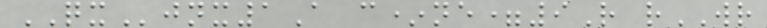QXjnx1A c*ne=9R rWR
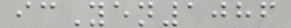icYen1086
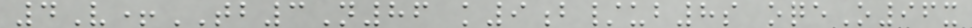4V+TB3N86 k9b/ub8s oqeO96x
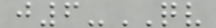j6-QV
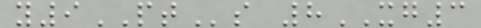y9PTs 8XG3
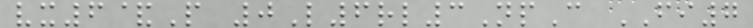vx6&P 0L6rl3NpC FI7
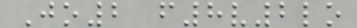Jo2 f8v2lo
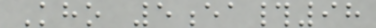Kho 5ea#98
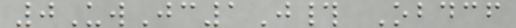0UwJc1J# Obdcf
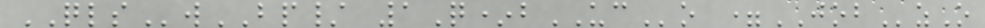QLSwBP/ 1Q*bUCo =JOBzO
